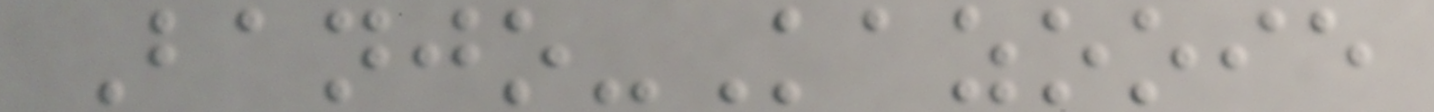Banjo-Kazooie
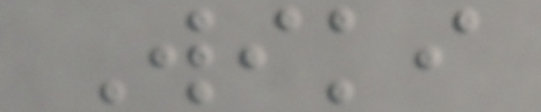Wiki
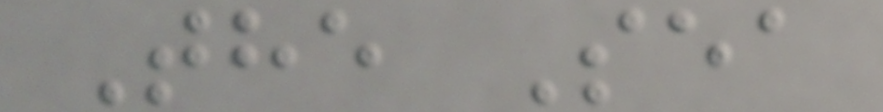The Sea
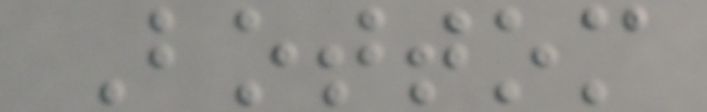Bottom
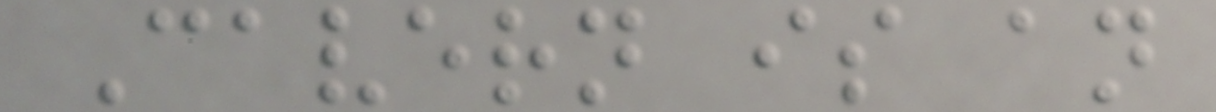Cavern is an
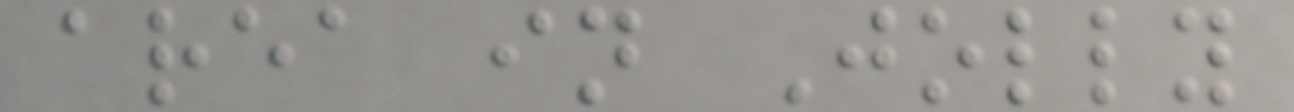area in Jolly
